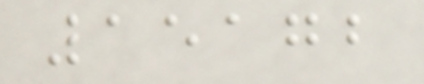15172
